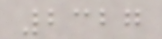2327
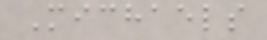Michaels
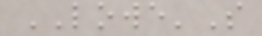LOWE'S
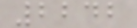2242
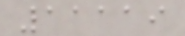11119
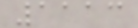1113
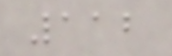112
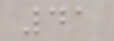41
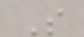S
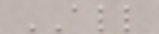ALL
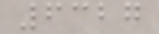6327
